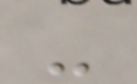-
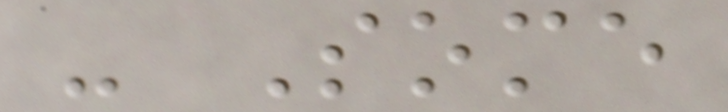- Some
